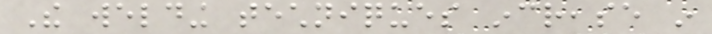The welding techniques increase in
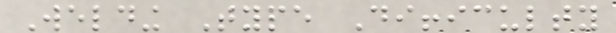Welding Type Difficulty
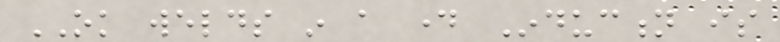OK welds in a day Induction is
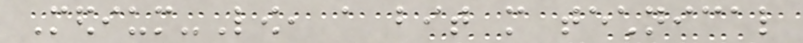Medium-Low, a bit more technical
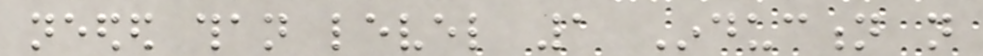needed than level 1 Induction not
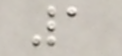1
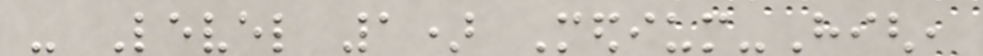- Level 1) Medium-High,
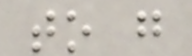to go
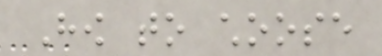How to choose
